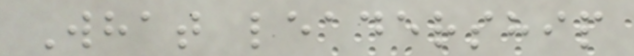What leadership
